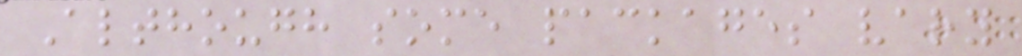Although some packages vary
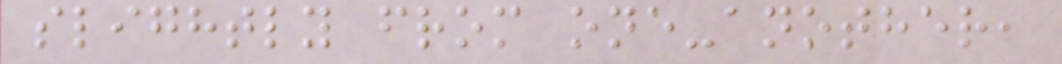slightly from one-another,
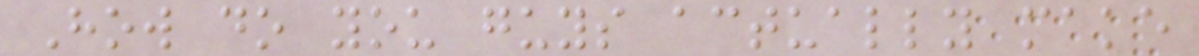How do you guys actually make
